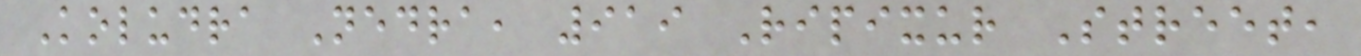Koludra Nedra, 919 Ripixur Street,
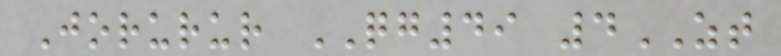Jorurur QG49 4ZT
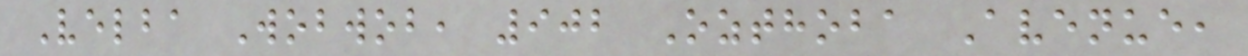Velba Wobwob, 902 Ozthoba Avenue,
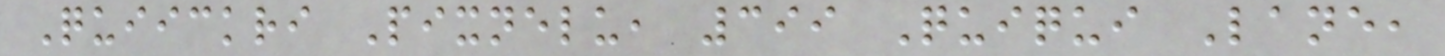Quiickri Pixnelu, 399 Quiqui Lane,
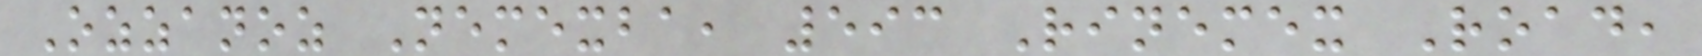Ozzanoz Nemexba, 593 Rinemex Road,
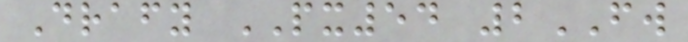Drafy PX54 2FW
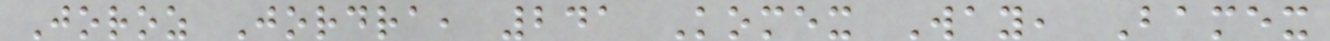Joroz Jordra, 241 Komex Way, Bamex
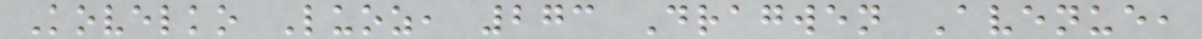Kovelko Luoz, 273 Dragwen Avenue,
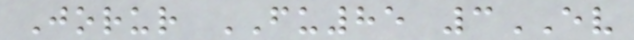Jorur FU85 3EV
